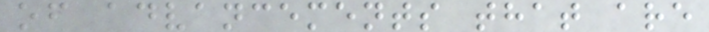of advancements that are
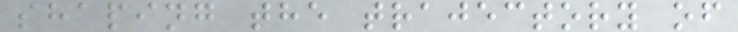shaping the trajectory of
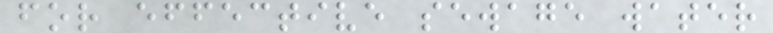for effective sewage water
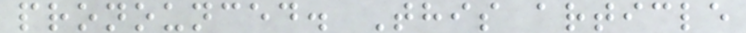pronounced. This article
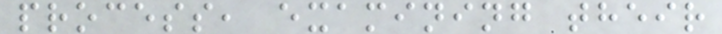process, examining their
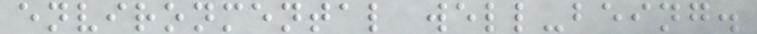environmental well-being.
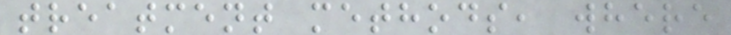treatment methods, where
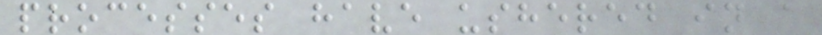processes have ushered in a
